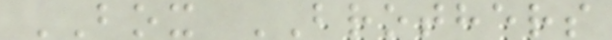BOX BROTHERS
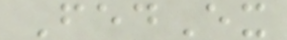FedEx
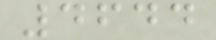4644
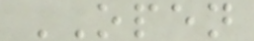OPEN
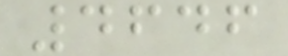4646
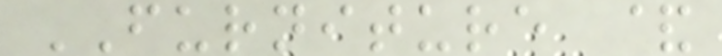FURNITURE &
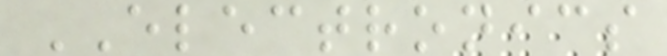ELECTRONICS
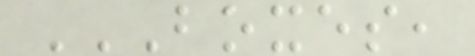BOXES,
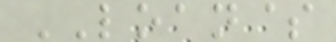LOAN$
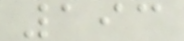193
